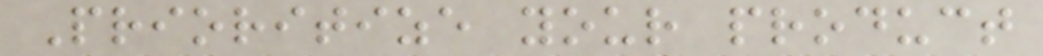Prioritize your product
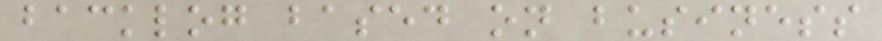backlog based on business
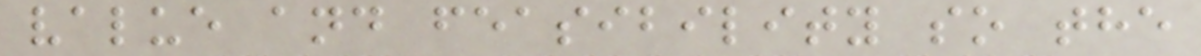value and feasibility so the
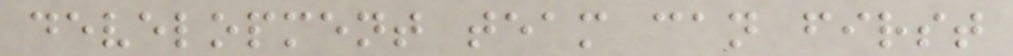development team can first
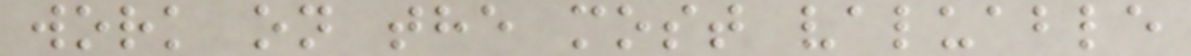work on the most valuable
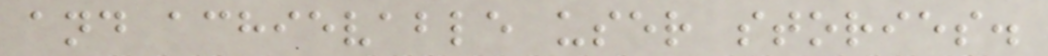and achievable user stories.
